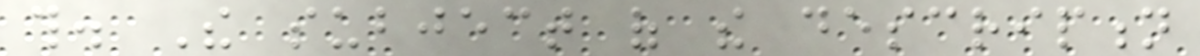this. The subject of the description
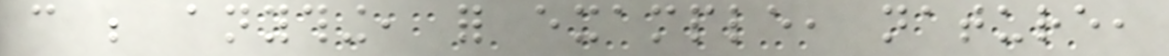can be anything, for example, nature,
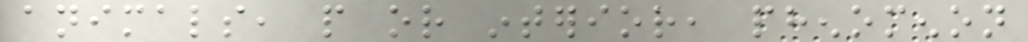animals, people or interior, phenomenon
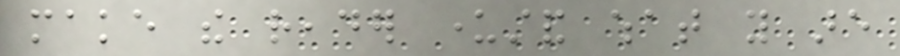make the reader understand what you are
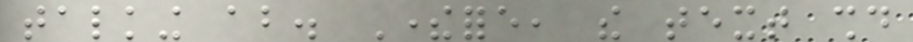talking about. Therefore, the text should
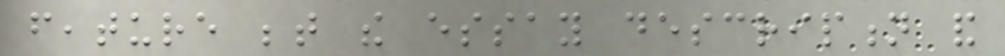feature between the essay description and
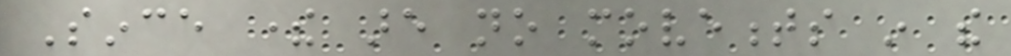Since there are no movements in the
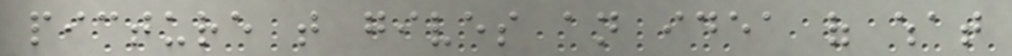picture that gives an idea of what
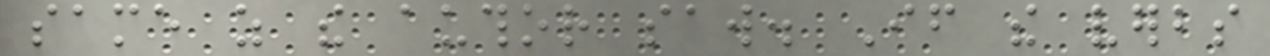same as the author saw. If the verbs
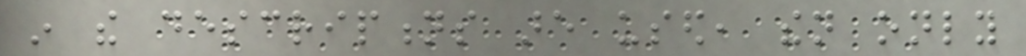in the descriptions are used, then only
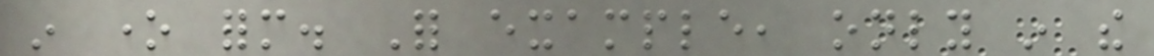in one form. For example, only in the
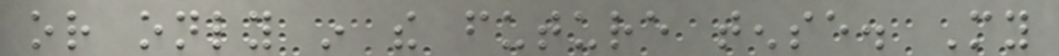or only in the future tense. My
